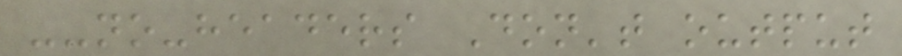--no-headers Don't output
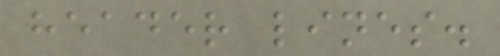header lines.
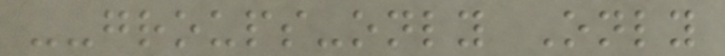--groups-only Only
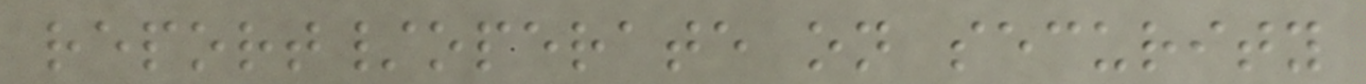report/operate on security
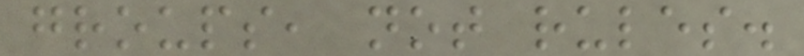groups, not rules.
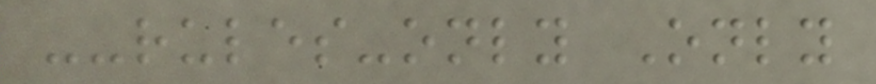--rules-only Only
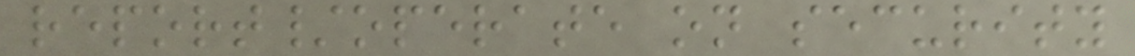report/operate on security
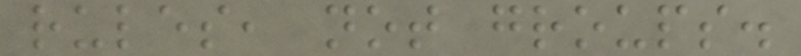rules, not groups.
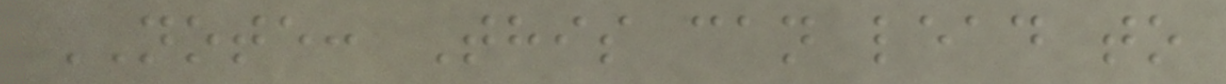NOTE: This can lead to
